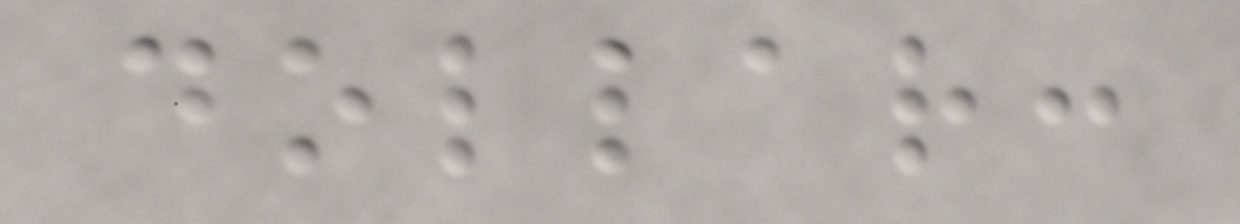dollar:
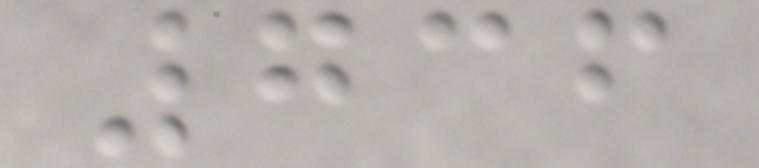736
